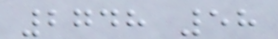2748 58
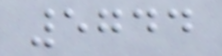5744
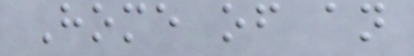Home of an
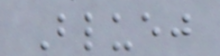Bluej
